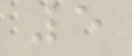5
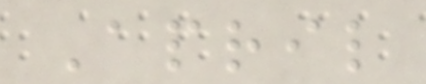April
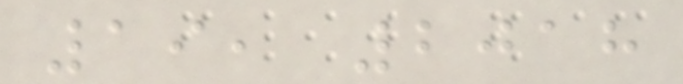19, 2018
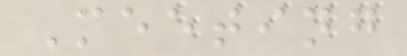Meeting
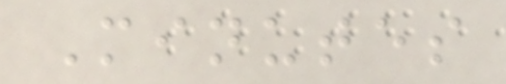Minutes
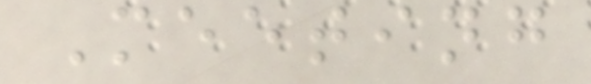Meeting
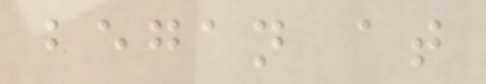began at
